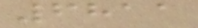6811
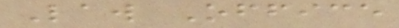Law Office
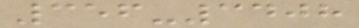356-3408
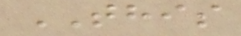THIS
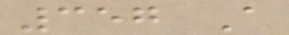357 A
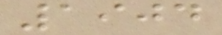1904
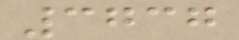3737
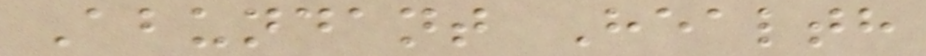Abundant Health
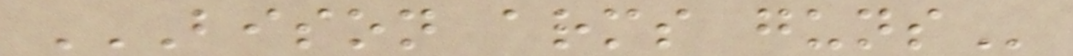BISON ARMS GUNS
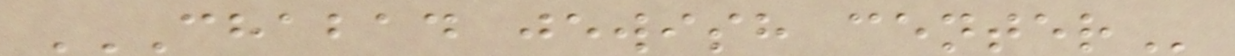CHABAD JEWISH CENTER
